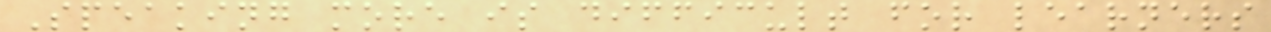Speaking more is difficult for learners
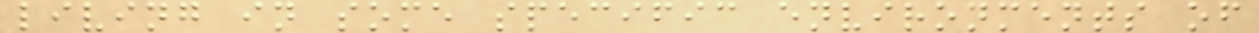living in some specific environments of
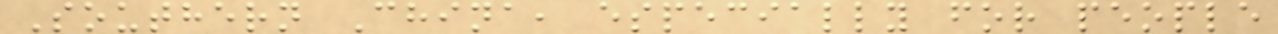Southern China, especially for people
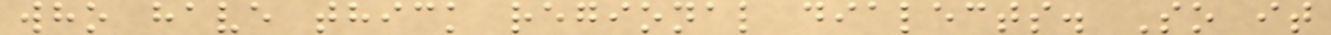who have thick regional dialects. So it
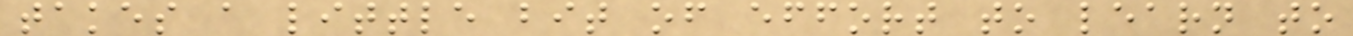takes a little bit of effort to learn to
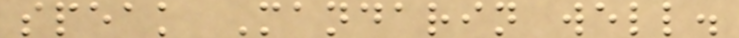speak Mandarin well.
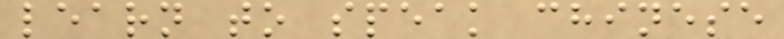learn to speak chinese
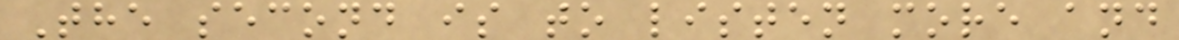The second is to listen more and
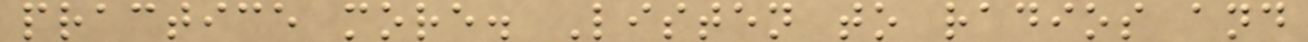practice more. Listen to radios and
